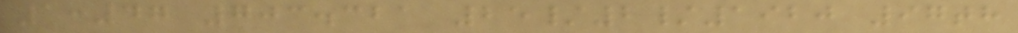1:47 703.321 25/2/1920 97th
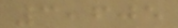3,605
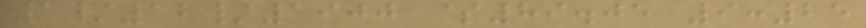1/12/1900 $89.05 9:25
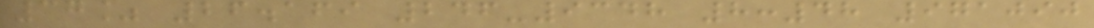37% 26.169 246-9348 8:48 971090
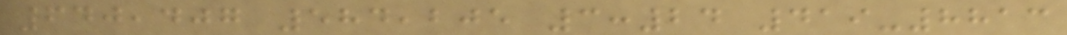640,407 584,205 3:24 419-8813
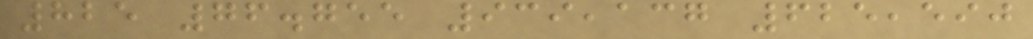825 76.755 939,137 625,590
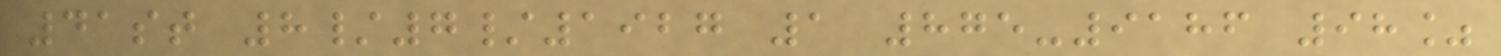41st 8/7/1927 1 875-9186 98%
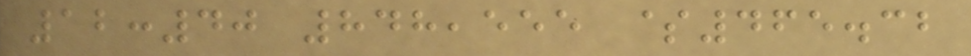12:40 848,555 $465.32
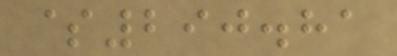$290.81
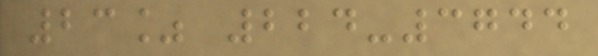23% 224-3744
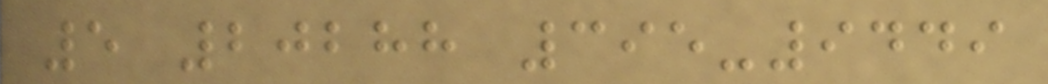5 20288 395-9449
